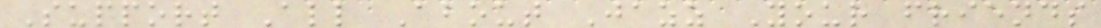Support All About Jazz Your friends
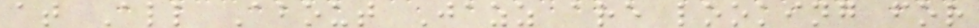at All About Jazz are looking for
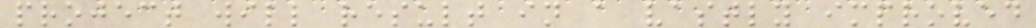project will result in a vastly improved
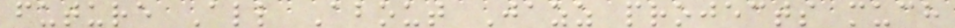future All About Jazz projects much
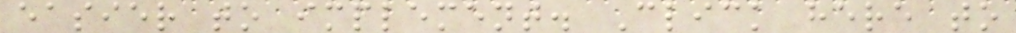easier to implement. Click here to
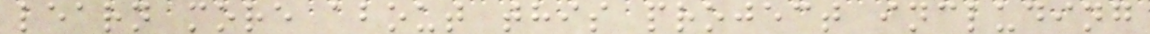learn more about this project including
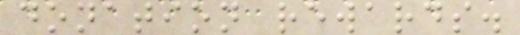donation rewards.
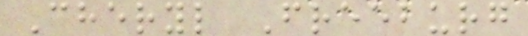Cheryl Freeburg
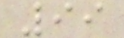99
